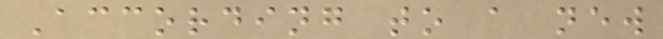According to a new
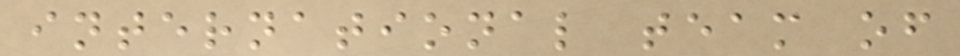international team of
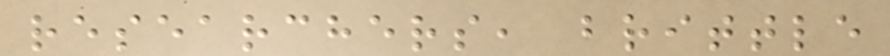researchers, brittle
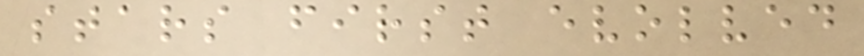stars first evolved
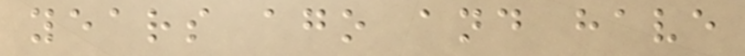years ago and have
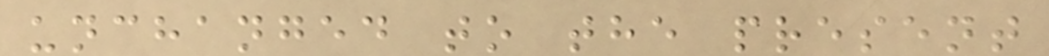unchanged to the present
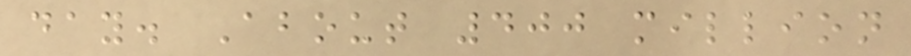day. About 400 million
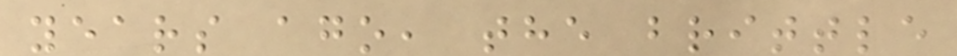years ago, the brittle
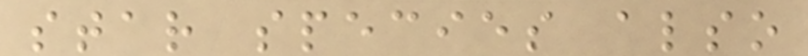star species also
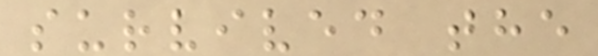survived the
